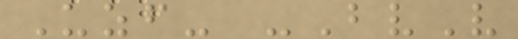Uzf- -BvV
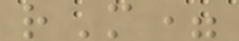rM=
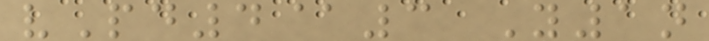vPd4@3 Y1n
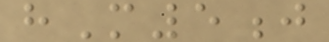hM5j
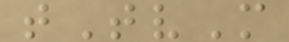tTvM
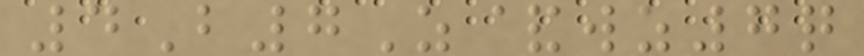4B7Z&wz7q
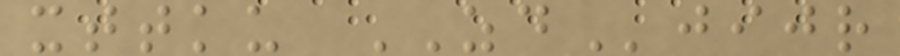xttku ZDjijr
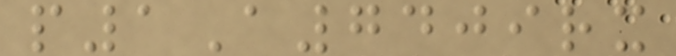p1A7409rx
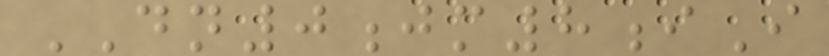DN0jm8iI
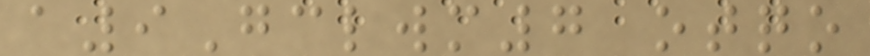a9Gclwm7 otqo
